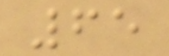65
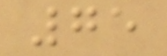75
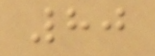80
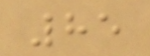85
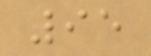95
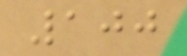100
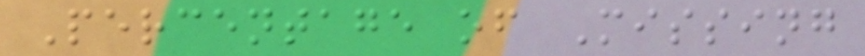Percentage of Missing
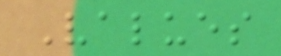Values
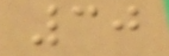30
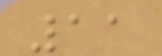11
